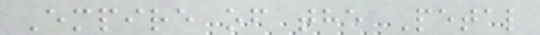Empire of the Petal
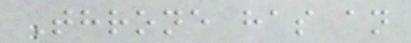Throne has an
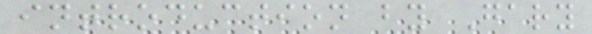introduction by Gary
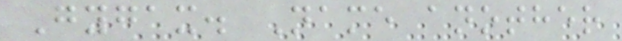Gygax. Name another
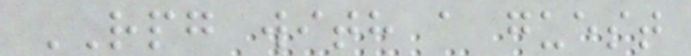RPG with a guest
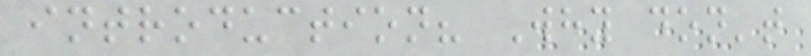introduction? Why don't
